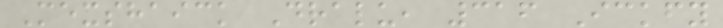Mexshaick Dralu, 316 Ickfy
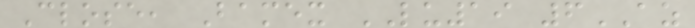Close, Bamex LU19 6AZ
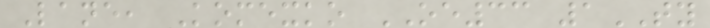Lane, Komexko OE33 1TY
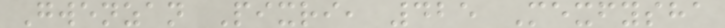Gwenzan Pixri, 425 Mexfysha
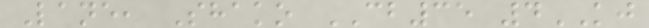Lane, Shako CB35 4KJ
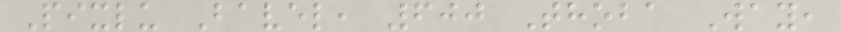Pixlu Bavel, 600 Thoba Way,
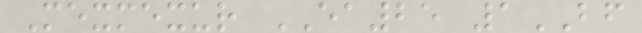Mexmexur EA25 1BF
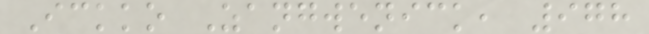Ickko Zangwenick, 978
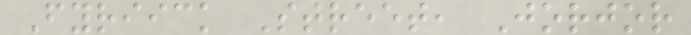Fyriick Street, Jorjor
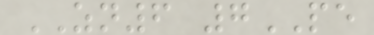ZN6 7PE
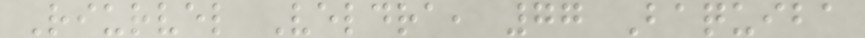Riurvel Veldra, 77 Baquiba
